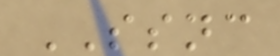SSNC
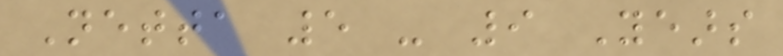Netta 5 - 9 Years
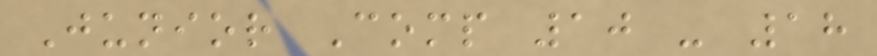Junior Comp 10 - 18
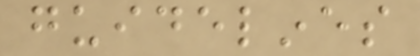guidelines
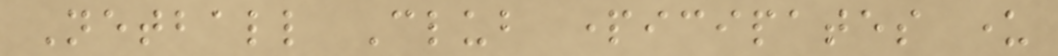Netball Club participates under
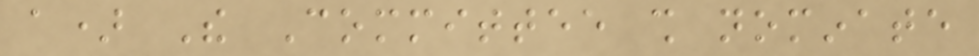a) The Committee shall nominate
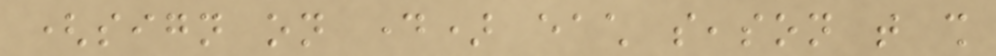(sign on day) each season that shall
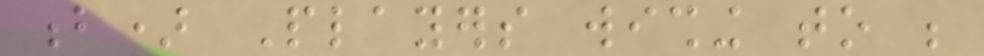b) Players wishing to be
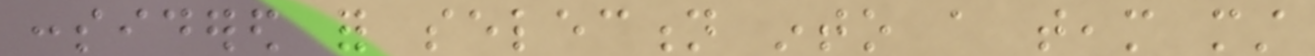considered for selection into a team must
